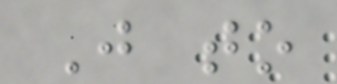Just to
